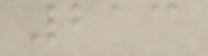213
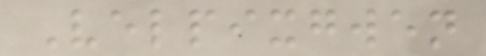Velpixgwen
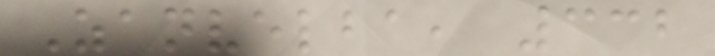Zanvelba, 332
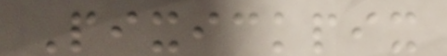Pixickpix
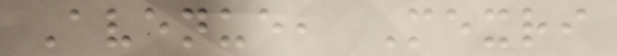Avenue, Mexri
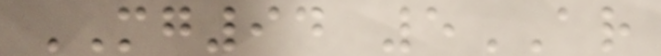MG94 5AR
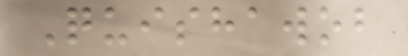Quishawob
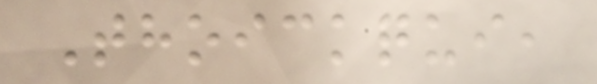Thoickqui,
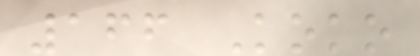166 Koko
